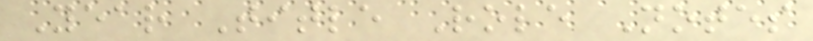Year Title Role Notes
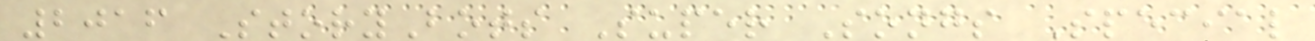2016 StoryBots Super Songs Special
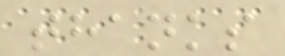thanks
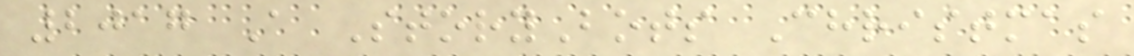2017 A StoryBots Christmas
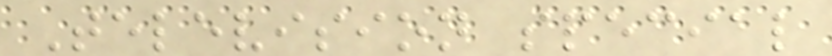Television special
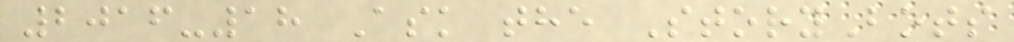2016-18 Ask the StoryBots
